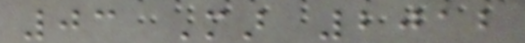03 Mar 2012
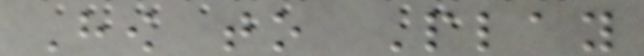How to Play
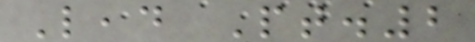Lead Pt.2
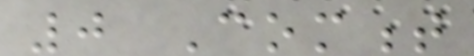0 Comment
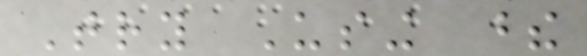Try Using these
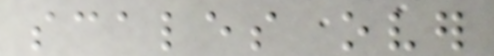scales over
